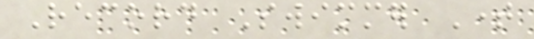Record Swimmer Time
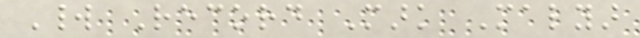World Record Mark Malyar
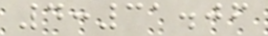4:31.06
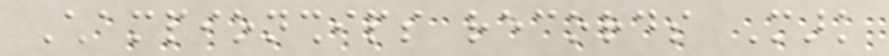Championships records Mark
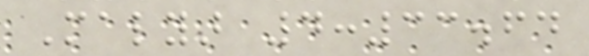Malyar 4:33.64
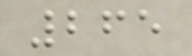265
